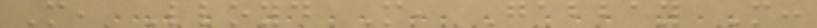M, Lloyd M, Gabbay M:
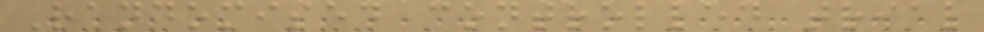Randomised controlled trial
